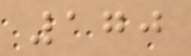170
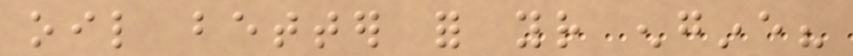oil better for your engine?
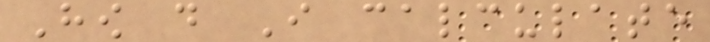How do I calculate
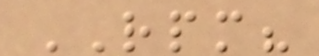RPM?
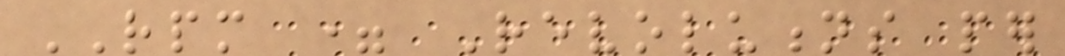RPM = Revolutions per
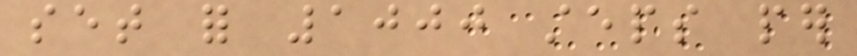set for 1000 steps per
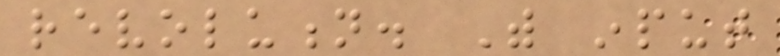revolution. With input
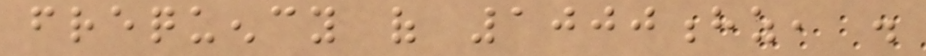frequency of 1000hz, .
